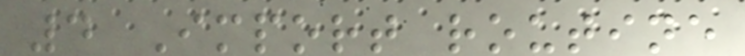4 Import routine
